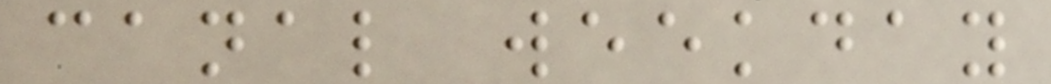canal weekday
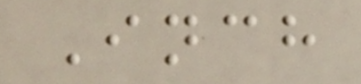Inch
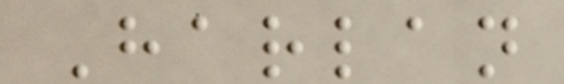Harlan
